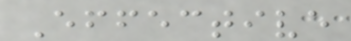Effective
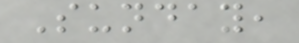Sunday,
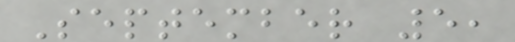September 5,
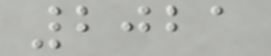2021
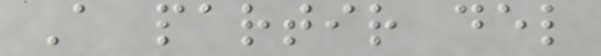A partir del
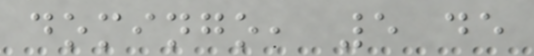domingo, 5 de
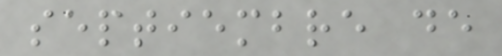septiembre de
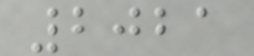2021
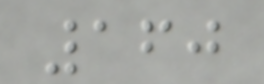160
